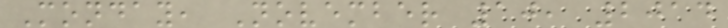Monday, November 10, 2014
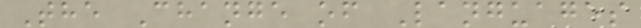The Change of Languages
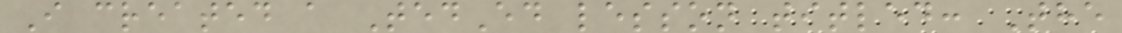I created a TedEd lesson titled: The
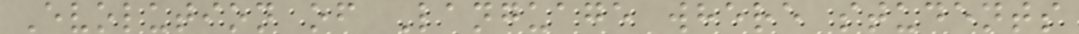Evolution of Language where students
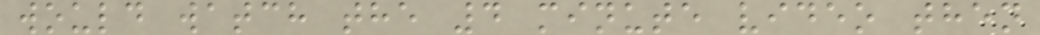would watch the 4 minute video then
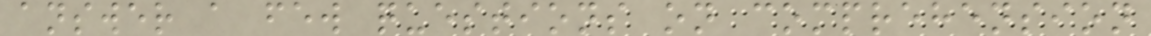answer a few questions on comprehension
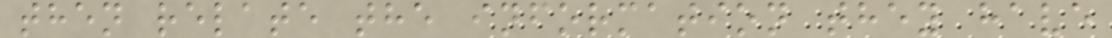then relate the information they have
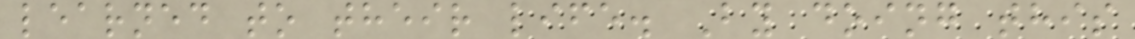learned to their life. By doing this
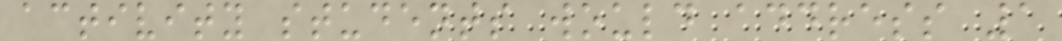activity students would address 1
